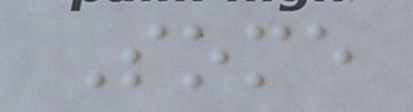Some
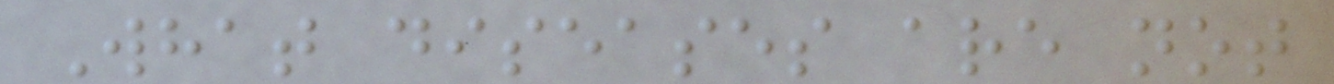What diseases are not
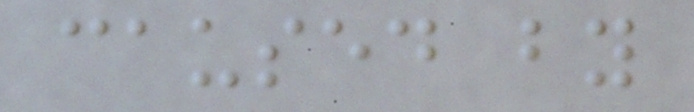caused by
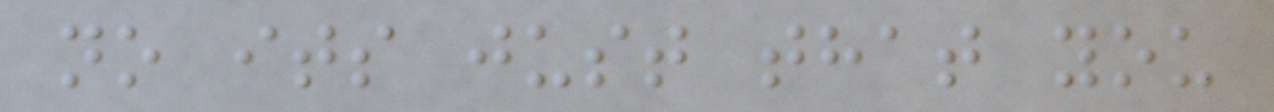no its just that you
